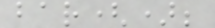bar();
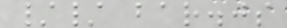// bar.js
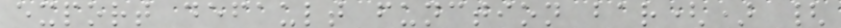export default function bar() {
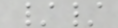//
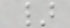}
